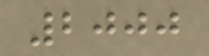2000
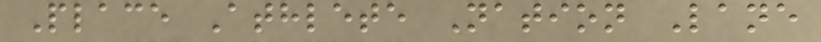Place Athlete Nation Lane
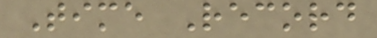Time Record
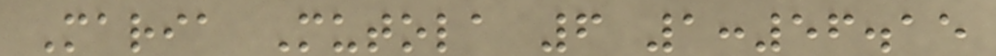Maria Mutola 6 1:56.15
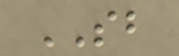SB
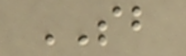SB
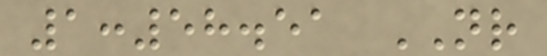1:58.51 NR
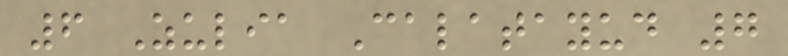6 Zulia Calatayud 7
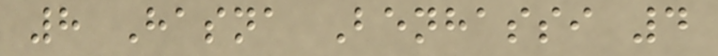8 Hasna Benhassi 4
